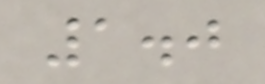1.0
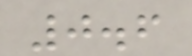0.6
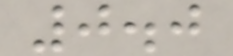0.0
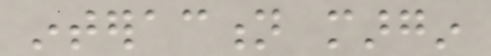interaction margin
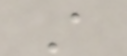A
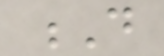D
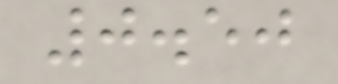0.50
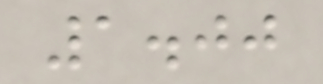1.00
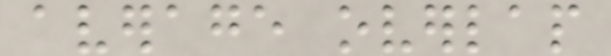average overlap
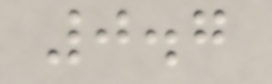0.7
